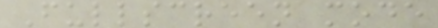Fullscreen mode
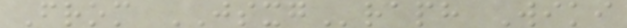From JSXGraph Wiki
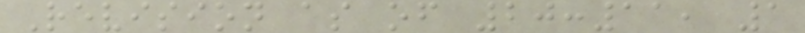Revision as of 20:11, 1
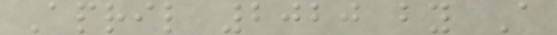April 2020 by A
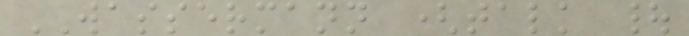WASSERMANN (talk |
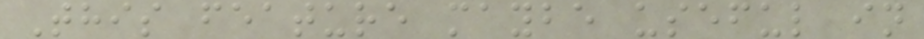This feature maybe useful in
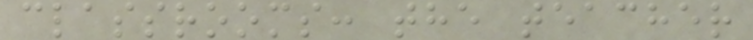classrooms: the teacher
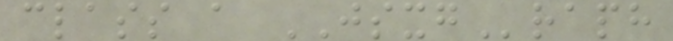class a JSXGraph
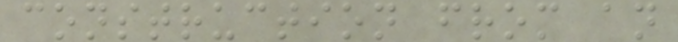construction from an
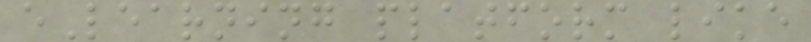eLearning platform like
